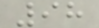98
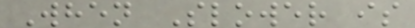When Slower is
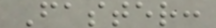Faster:
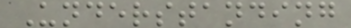Understanding
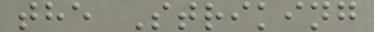the Striking
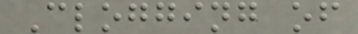Clogging of
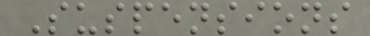Suspensions
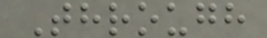Through
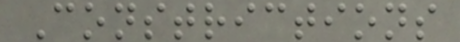Constrictions
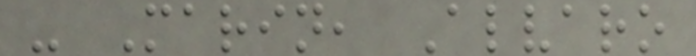- Marin, Alvaro
